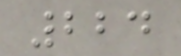224
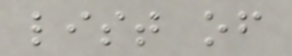list of
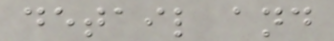detail and
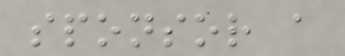sponsor a
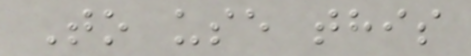To use this
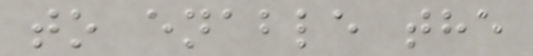to enable the
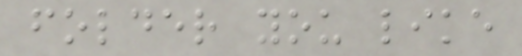folder you like
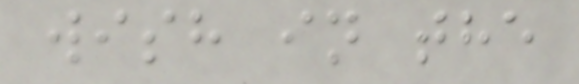wish in the
